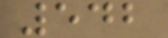542
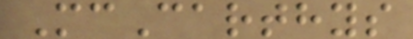McCarthys
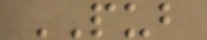PUB
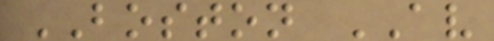BOSTON AV
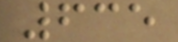635
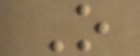O
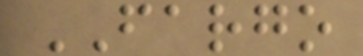FARGO
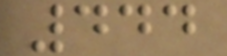444
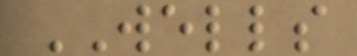WELLS
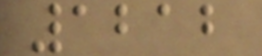1212
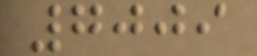7009
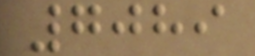7089
